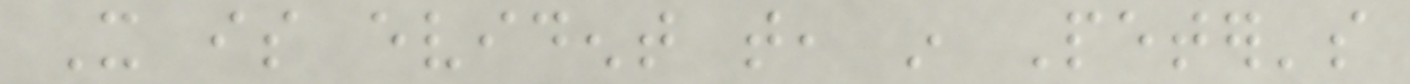It is evident that, in Peter's
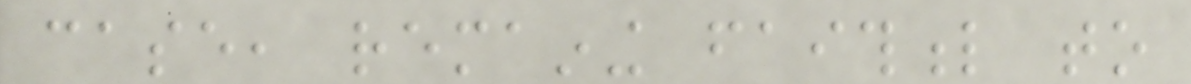case, remaining faithful to
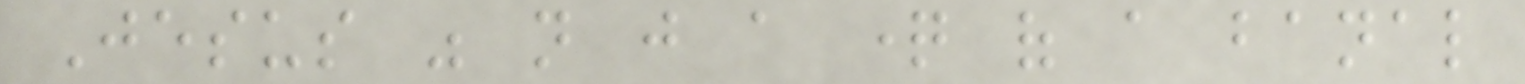Jesus was not just a question of a banal
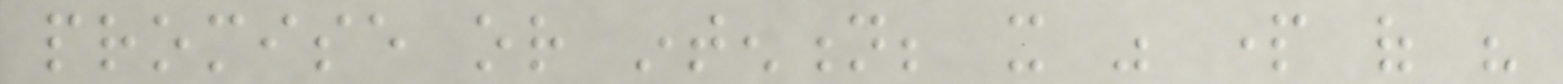promise or intention; it was part of his
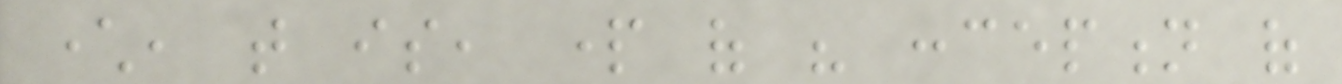character, that is, part of his conception of
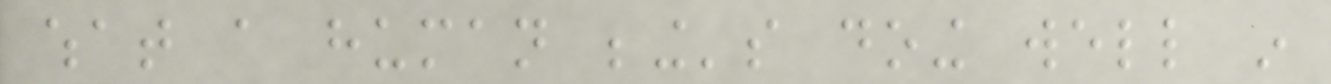what a human being's doing well in
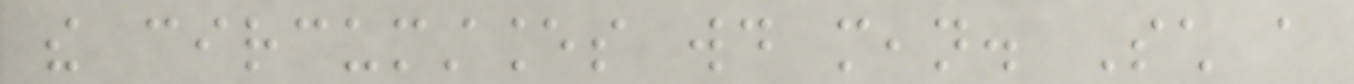the circumstances would mean. Such a
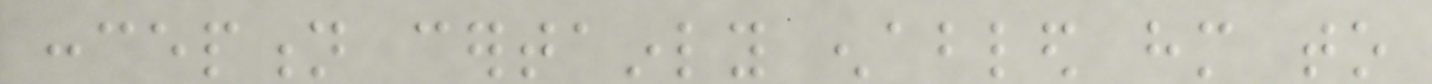conception certainly enabled him to
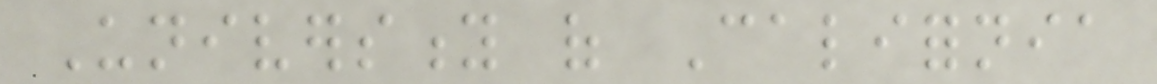University of California
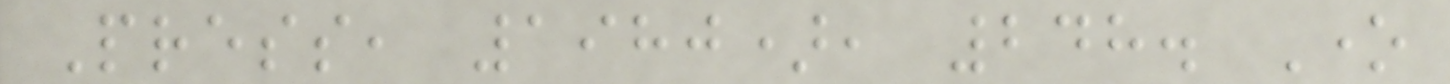Press, 1980), 248. One
